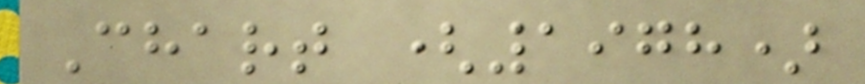Chart (1978)
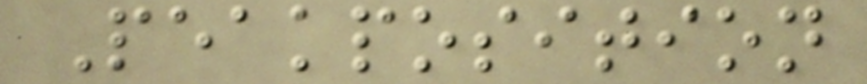Peakposition
